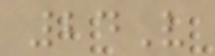24V
